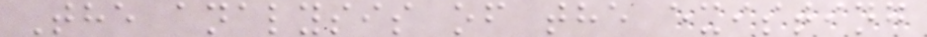The analysis of the existing
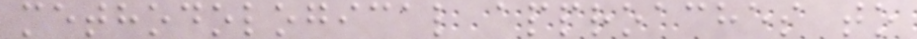methodological approaches to
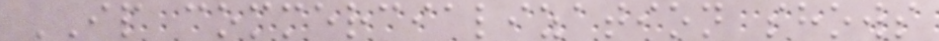IP commercialization shows
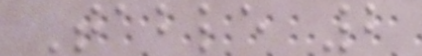Table 2
